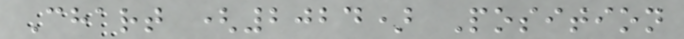Chart (2024) Position
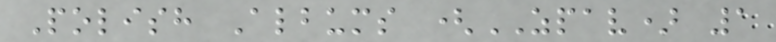Polish Albums (ZPAV) 1
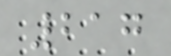217
